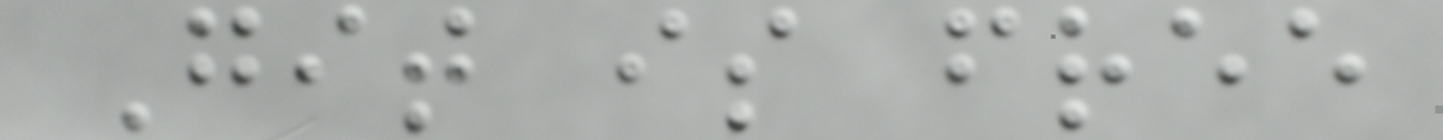Git is free
